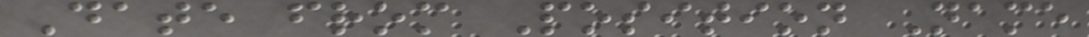Date from Position Name
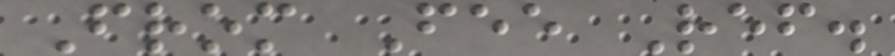From Fee Ref.
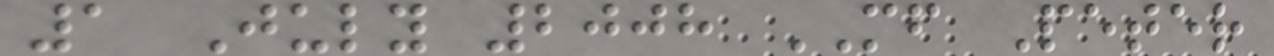1 July 2008 MF Peter
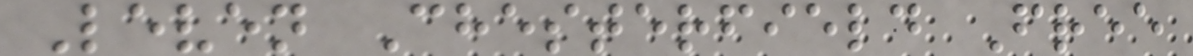Leven Chesterfield Free
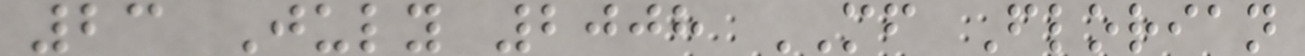23 July 2008 MF Florian
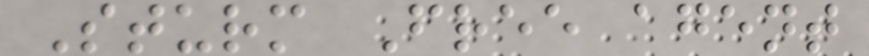Sturm Free agent
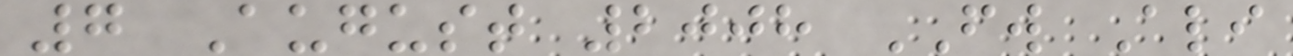7 August 2008 FW Ali
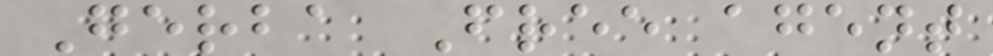Gerba Free agent
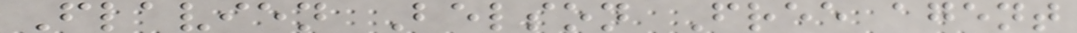Flavien Belson Free agent
